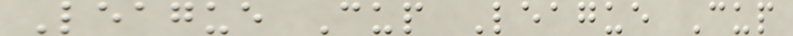League Cup League Cup
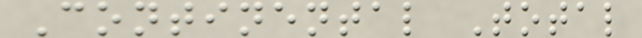Continental Total
